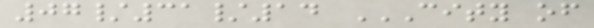07/31/14 CITY OF
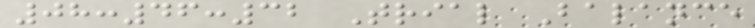08:46:32 Trial Balance
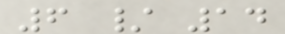6 / 14
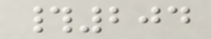#204
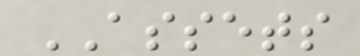ASSETS
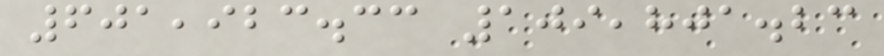601,923.33 109,801.23
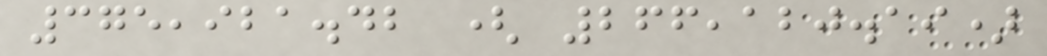375,921.42 ( 266,120.19)
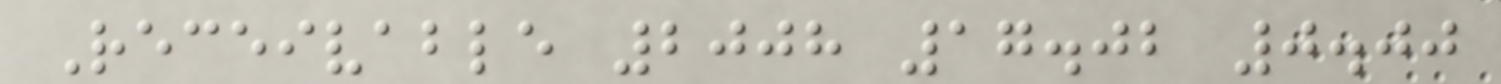Receivable 2008 17.02 0.00
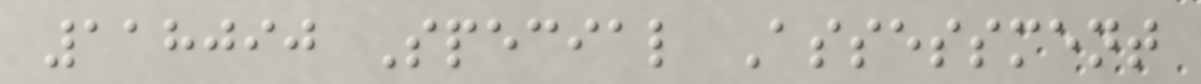118090 Special Assessment
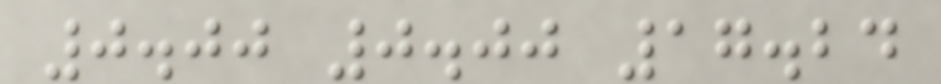0.00 0.00 17.24
